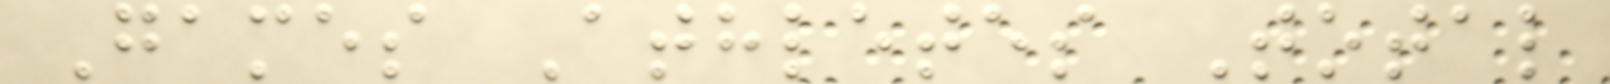Games Athletes Total
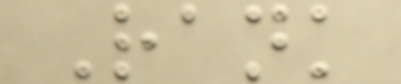Rank
